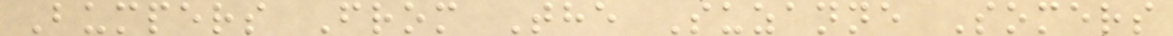Bumpers From The Suzanne Somers
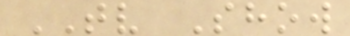TV Show
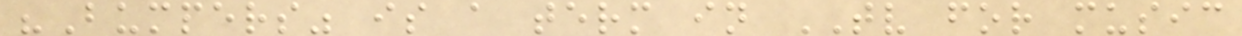"Bumpers" is a term in TV for music
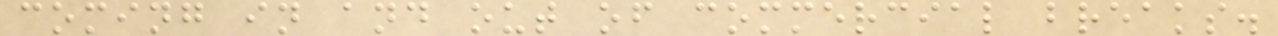coming in and out of commercial breaks.
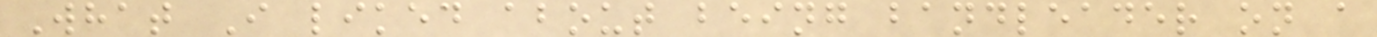What I liked about being bandleader on a
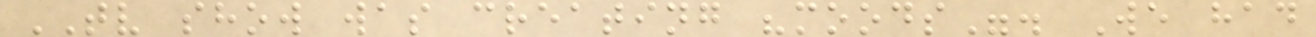TV show was creating "moods". We had
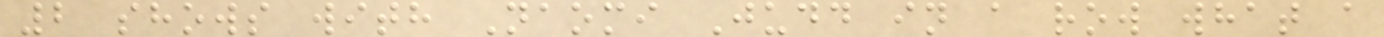2 shows with Naomi Judd in a row what a
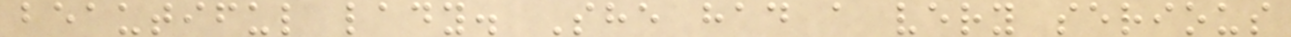beautiful lady. She had a very serious
